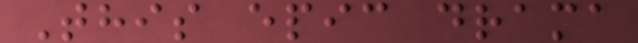This epic drama
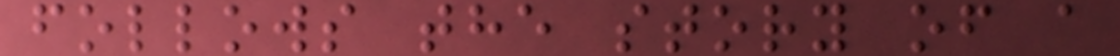follows the story of a
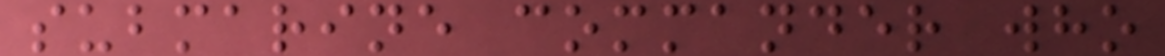submarine commander who
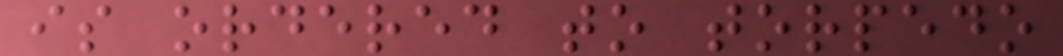is ordered to torpedo
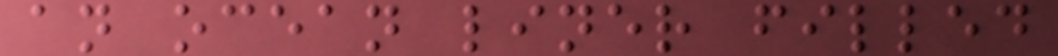an ocean liner filled
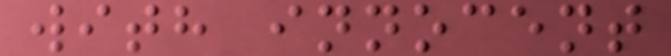with innocent
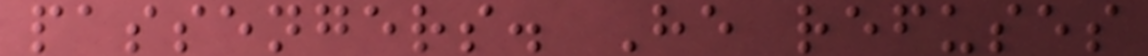passengers. He refuses
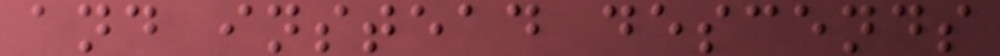and instead descends
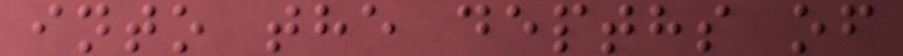into the depths of
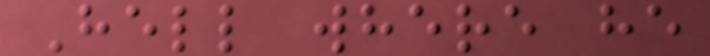Hell where he
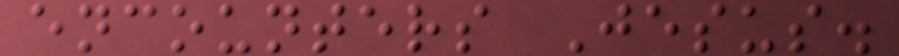encounters Jesus.
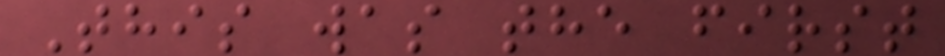This was the first
